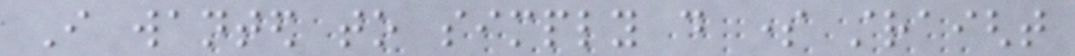I wanted to simply do some straight
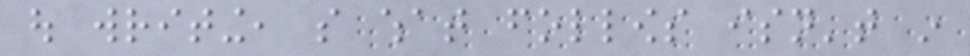out writing, so what follows isn't in
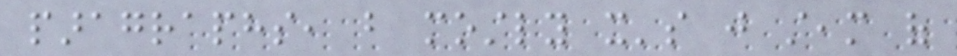paragraphs, but mostly it's just steam of
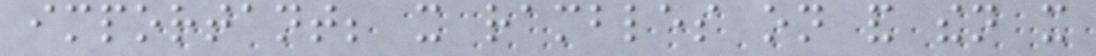important; it rambles on and then it
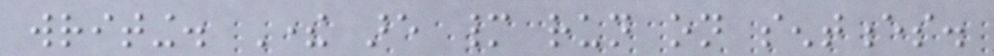writing. There are many run on sentences.
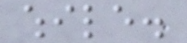while.
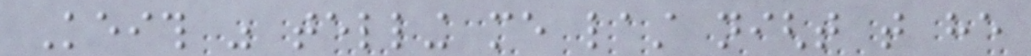Keith was telling me last night that he
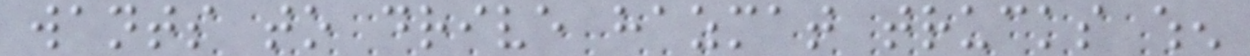wants to drive hazmat trucks when
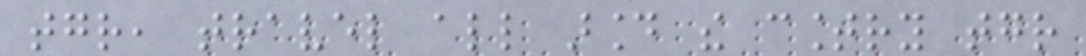together, travel all around the country together
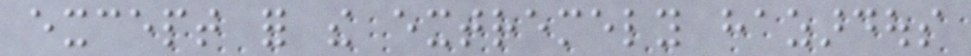except for the extremely hazardous
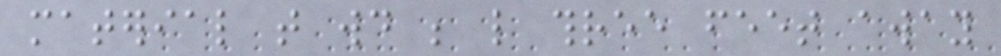material that would be like three feet away
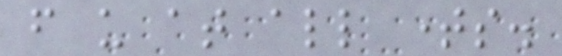from us at all times.
